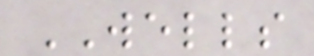WELLS
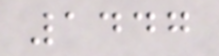1447
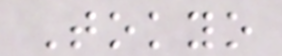Tokyo
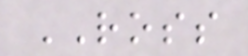ROSS
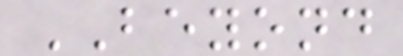BEYOND
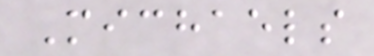Michaels
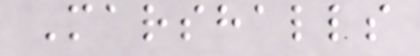Marshalls
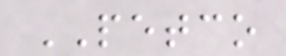PETCO
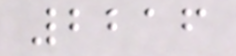2216
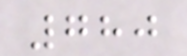780
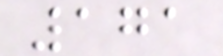171
